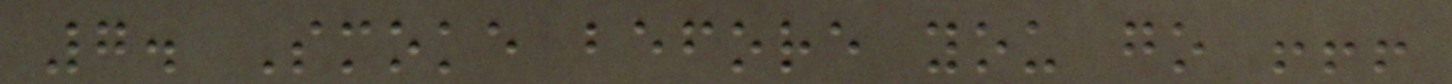7. Smoke before you go !!!
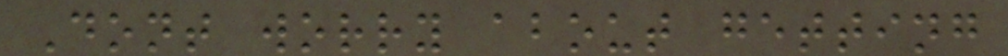Dont worry about getting
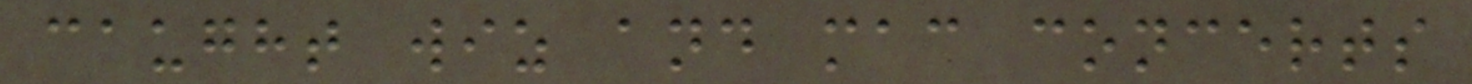caught wiz and mac concerts
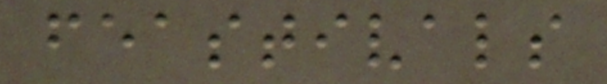feastivals
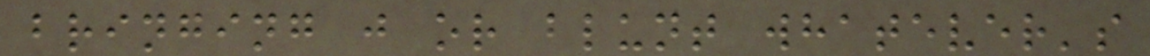bringing j or blunt whatever's
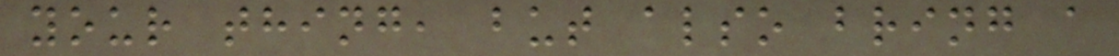your thing, but also bring a
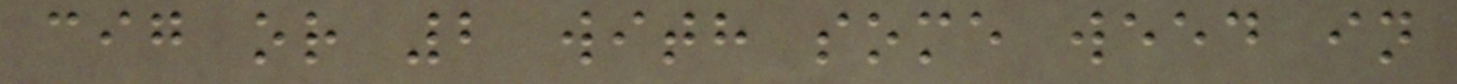cig or 2 with some weed in
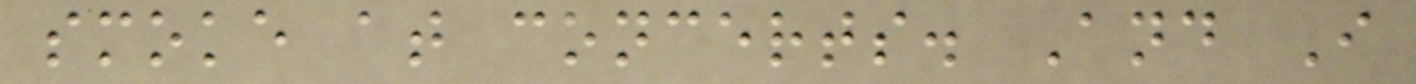smoke at concerts. And I
